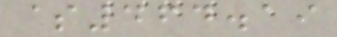$464.19
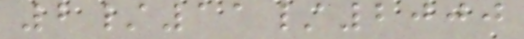2/11/2000
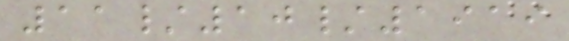11/10/1919
